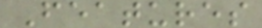Features
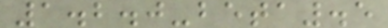1.2.0-beta.5
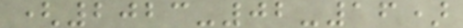(2023-02-16)
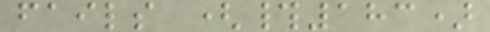fails (#183)
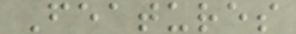Features
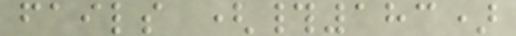fails (#183)
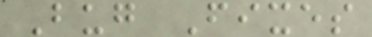Bug Fixes
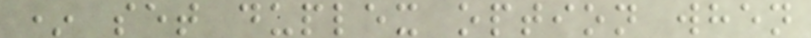* set duplex option when
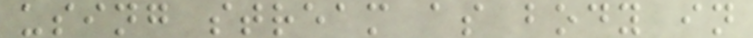using stream as body in
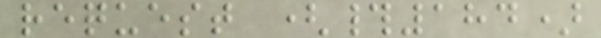request (#184)
